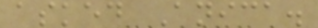asked Anica.
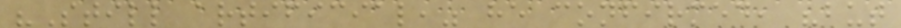"Still artificial," he confirmed, "but
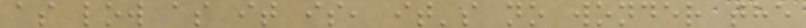as low as it is, it's no wonder the
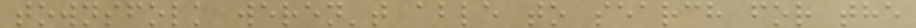townsfolk weren't able to search for the
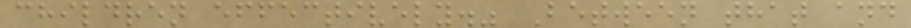children effectively." Between that and
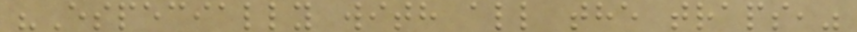"Especially with all the traps,"
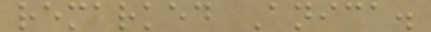remarked Anica.
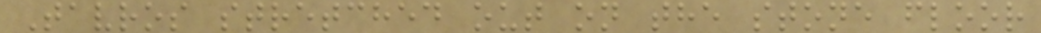Tavros stretched out on the stone floor
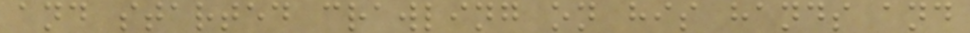and started crawling on his hands and
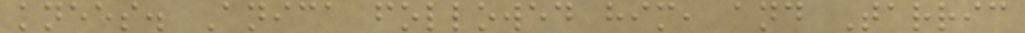knees. Anica followed him, and Tarric
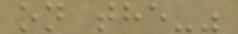on the-"
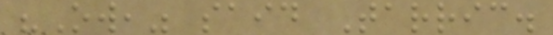"Ow," said Tarric.
